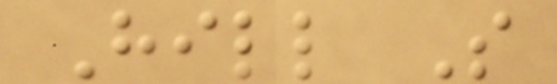Hill S
